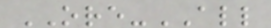ORE-ALL
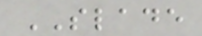SLADE
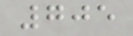705
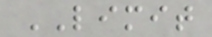LIMIT
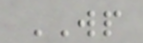WP
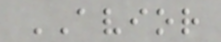AVIOR
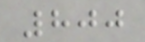800
